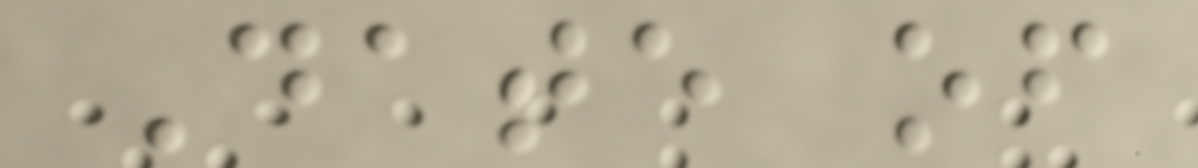Date of
